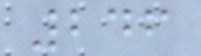246
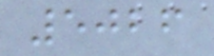5026
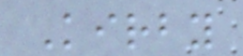Kirby
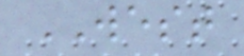WEST
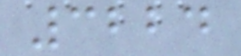3224
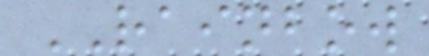RAINBOW
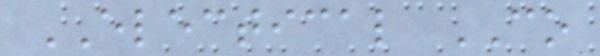ELECTICAL CO
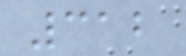312
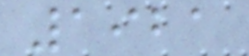1921
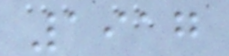1917
